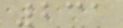231
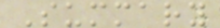Summary
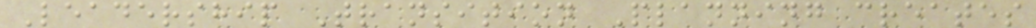Leadership Transition Planning creates
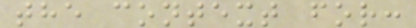the context for:
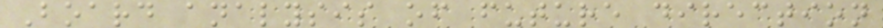Board analysis of future direction
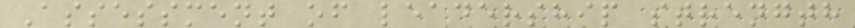Assessment of leadership strength
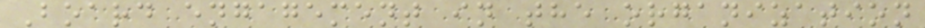Board engagement in the organization
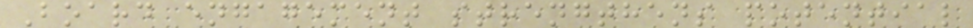Board engagement strengthens potential
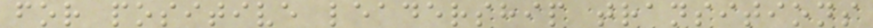for positive leadership transitions
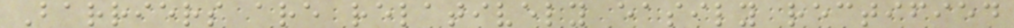Barriers are relatively easily rectified
